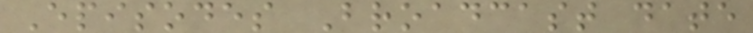Episodes Broadcast date
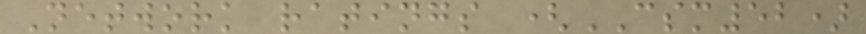Network ratings (CSM52)
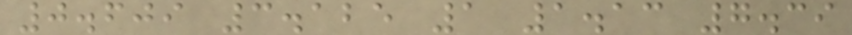0.609 3.125 1 1.13 7.39
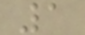1
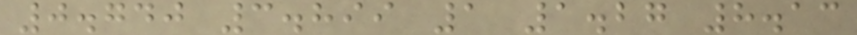0.740 3.899 1 1.27 8.13
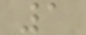1
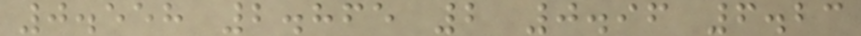0.558 2.865 2 0.96 6.23
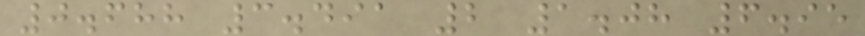0.688 3.491 2 1.08 6.95
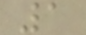1
